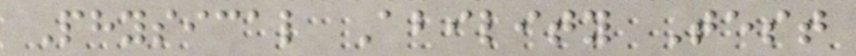Physical Ability Test
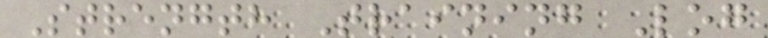Strength Training Log
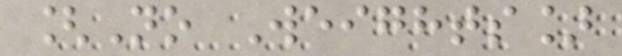[No Weights]
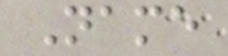Name
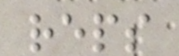reps
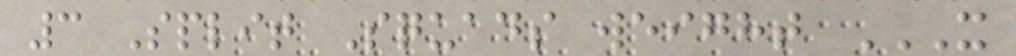3 Split Squads weight X
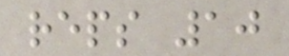reps 10
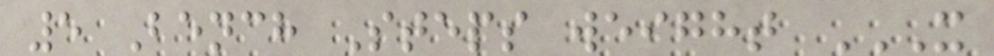5 Bench Steps weight X
